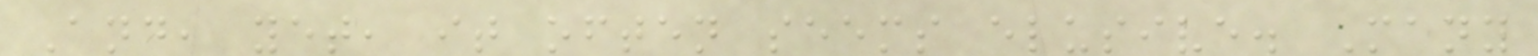And, yet, it often seems elusive. Many
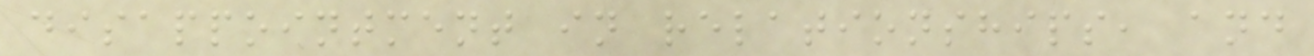disappointment in relationships, and
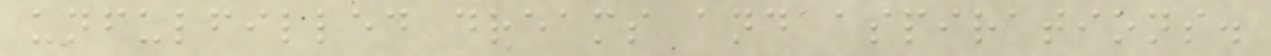unfulfilled dreams and aspirations.
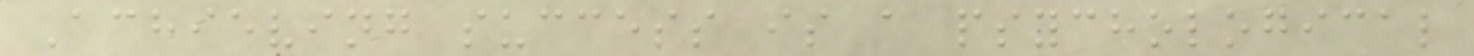Achieving success is a psychological
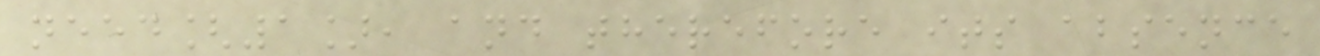need[1], and therefore its absence
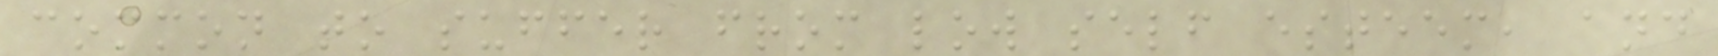common to suffer from low self esteem, and
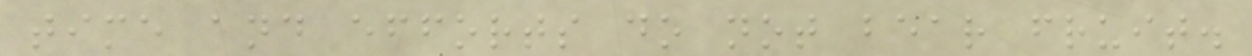time and efforts do not bear fruit.
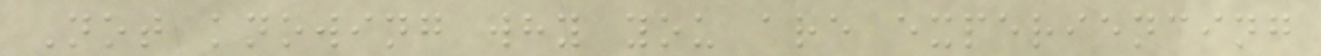Not knowing why you are experiencing
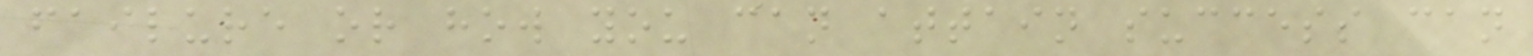failure or how you can attain success can
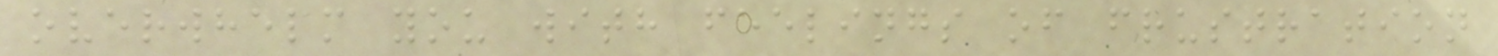overwhelm you with feelings of frustration
